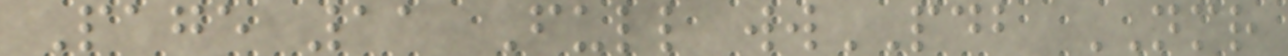Page 11 Full wwPDB NMR
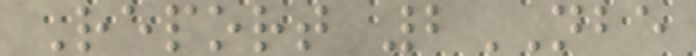Report 2NBE
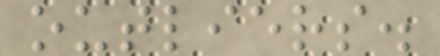outliers.
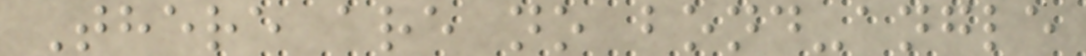There are no bond-angle
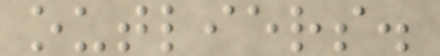outliers.
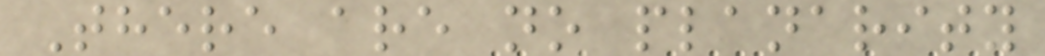There are no planarity
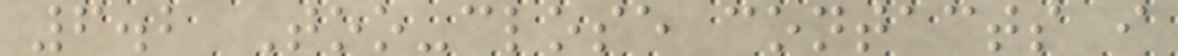6.2 Too-close contacts i
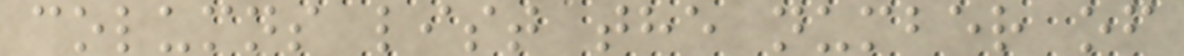columns list the number of
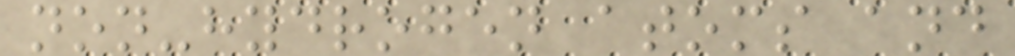non-hydrogen atoms and
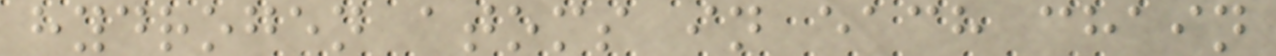hydrogen atoms in each chain
